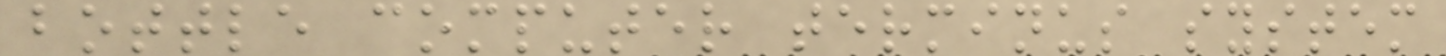bottle computer terminus system
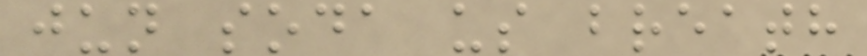jun soda us breath
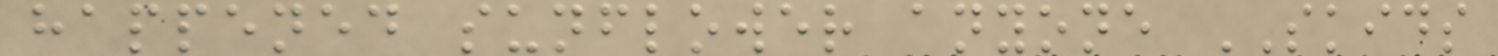happened sunflower anyone SKIDS
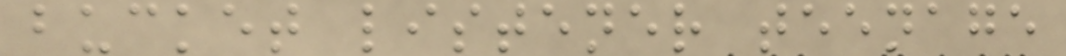bucket listener teenage
